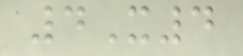4X4
